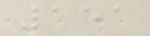151
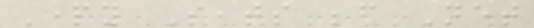Party Seats before Net
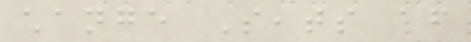change Seats after
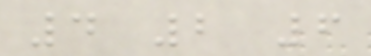4 2 6
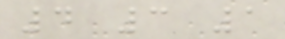4 3 1
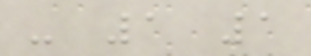- 1 1
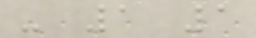- 1 1
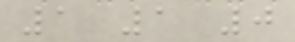1 1 0
